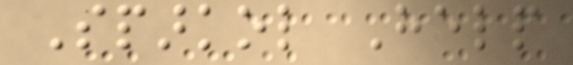Sparkol Help
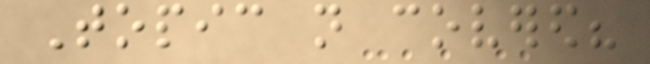Topic not covered?
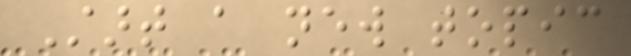Start a new topic
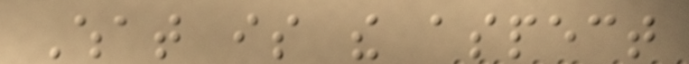What is the aspect
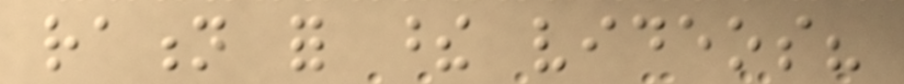ration for these videos?
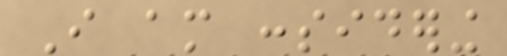I am considering
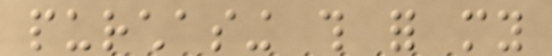purchasing this for my
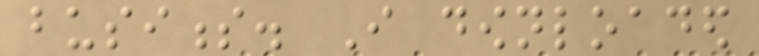business. I downloaded
